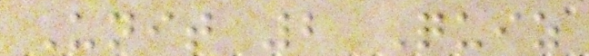Unit 2 Quiz
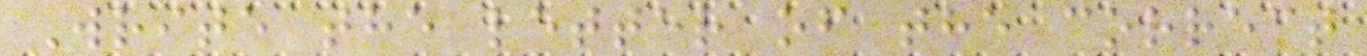Write the letter of the correct
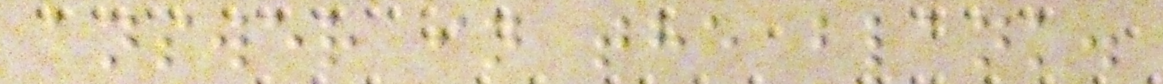answer in the blank.
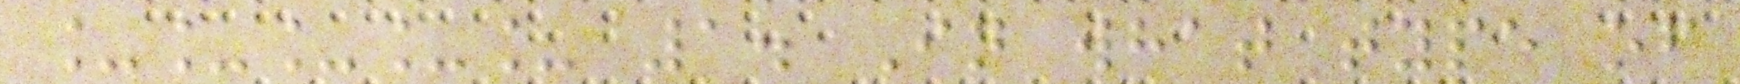_____ 1. In what type of
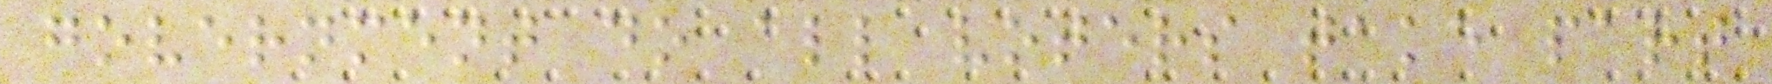government do all voters take part
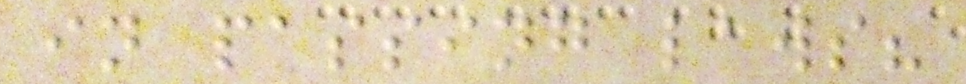in passing laws?
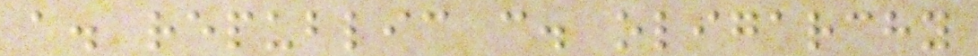a. republic c. oligarchy
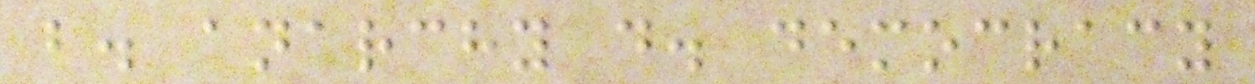b. anarchy d. democracy
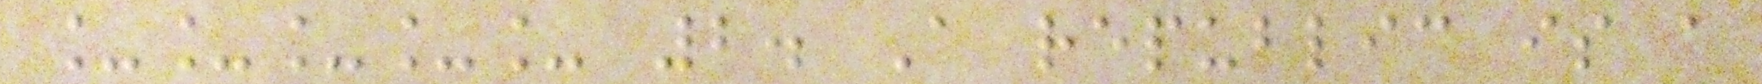_____ 2. A republic is a
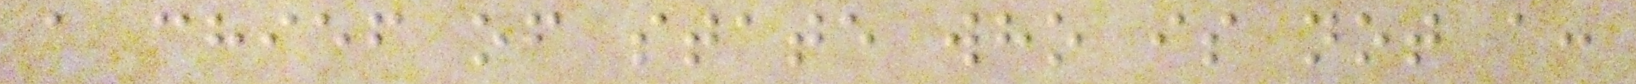a chief of state who is not a:
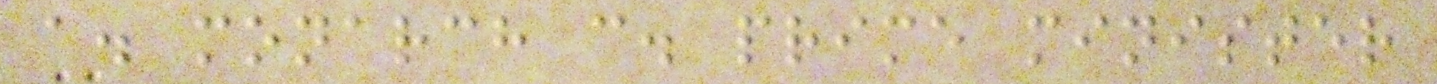a. monarch c. prime minister
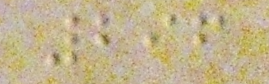296
